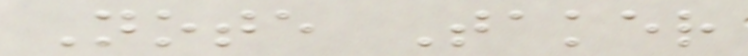Note Taker
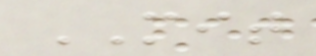MIT
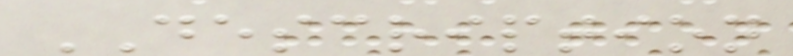DESCRIPTION
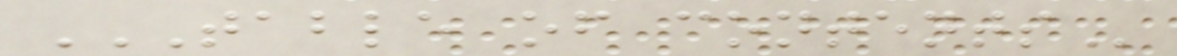TABLE OF CONTENTS
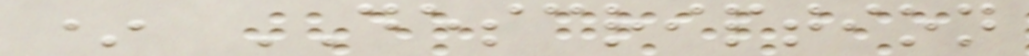* DESCRIPTION
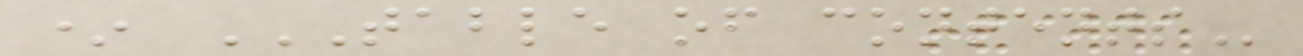* TABLE OF CONTENTS
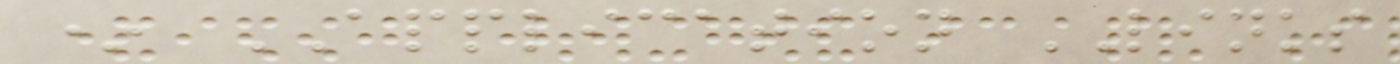* APPLICATION LINKS
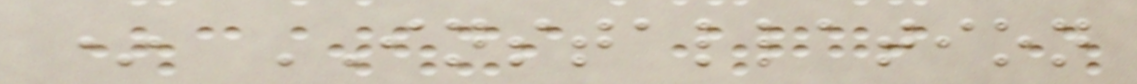* INSTALLATION
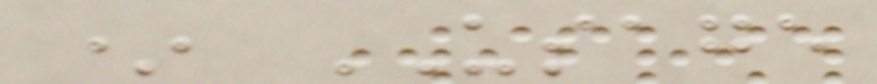* USAGE
